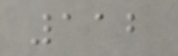112
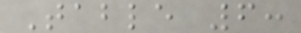Table 6:
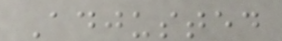Adjusted
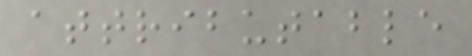attributable
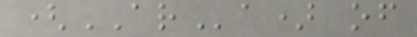(ARa) of
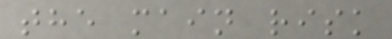the main risk
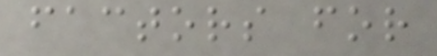factors for
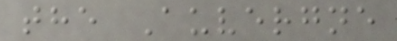the Auvergne
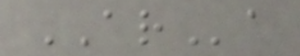ARa
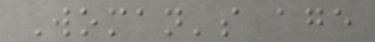Woman's age
